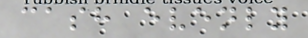cash evenly
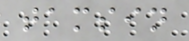tamsin
